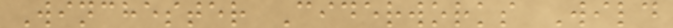Winchester Ciderworks Wild
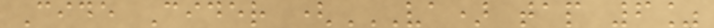Cide Cider (VA) TAP 6%
